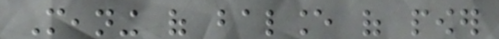Meaning of balance of power
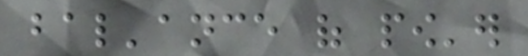bal'ance of pow'er
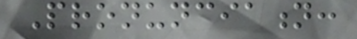Pronunciation:
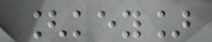[key]
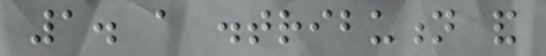1. a distribution and
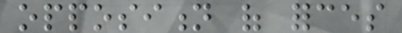opposition of forces
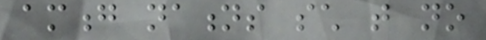among nations such that no
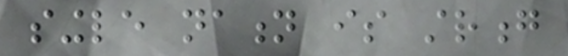single nation is strong
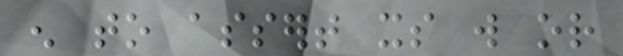enough to assert its will or
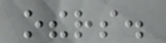others.
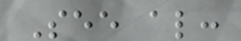See also:
